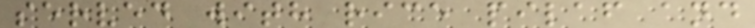served with rice pilaf and
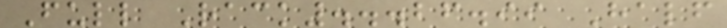Full Rack...26.99 Half
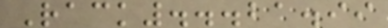Rack...21.99
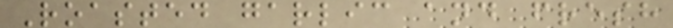Roasted garlic and fresh
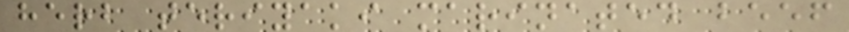herb teriyaki marinated beef
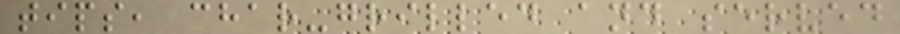tips, char-grilled and served
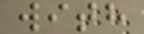with
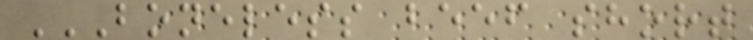BONELESS BEEF SHORT
